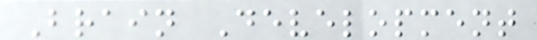Brain Development
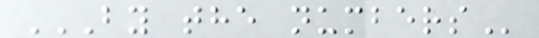BY THE NUMBERS
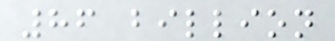86 billion
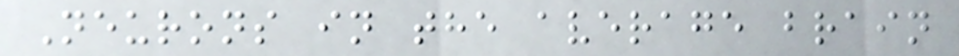Neurons in the average brain
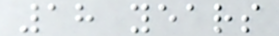18 years
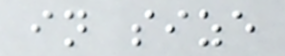in size
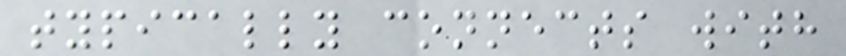typically connects with
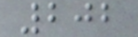202
